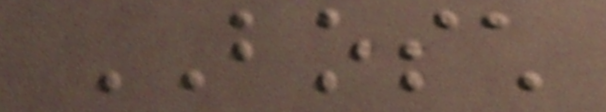BOSCH
